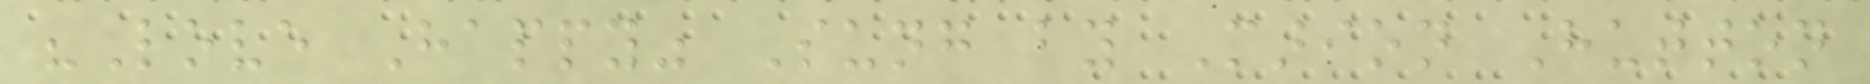"Love Happy" Sung by Marion Hutton
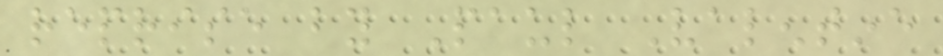reprise by Paul Valentine
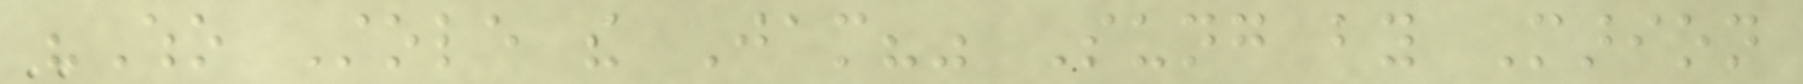"Who Stole the Jam?" Sung by Marion
